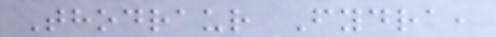Thodraur Fydra,
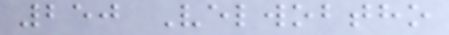250 Velwobtho
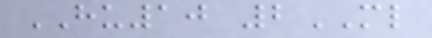HU10 2ML
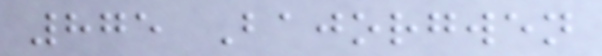875 Bajorgwen
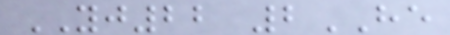YJ22 2HE
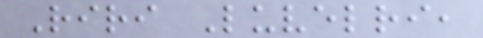Riri Luvelri,
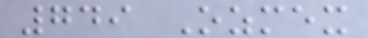749 Ozmex
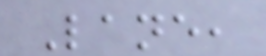Lane,
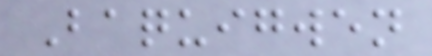Baquigwen
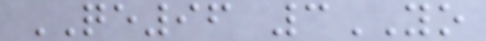QE96 3YO
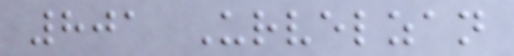801 Urvelzan
